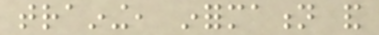training, information and
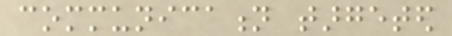communication targeted
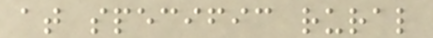at specific rural
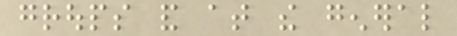groups and at the general
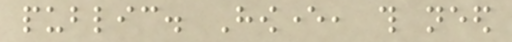public. However, this need
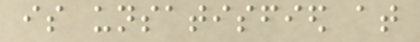is unsatisfied at
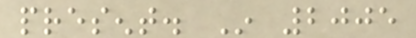present. In 2005
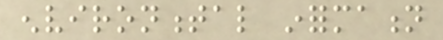environmental information
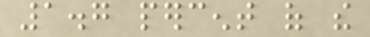1.7 percent of the
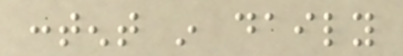content in daily
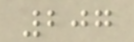207
